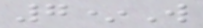7*W
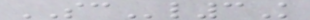SCl3K
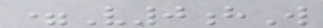=V0hW
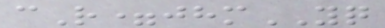cR=jhmYQ
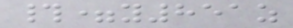#=y851z
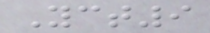Yct9
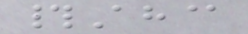#Ah@
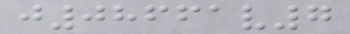j08661v7
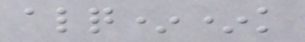alq**k
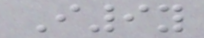I9y
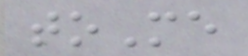toMe
